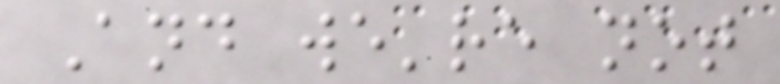And we're not
